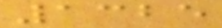1325
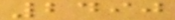2490
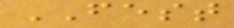FEST
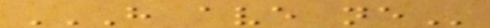H AVE NE
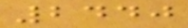2440
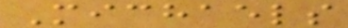Michaels
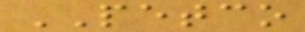PETCO
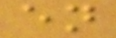en
